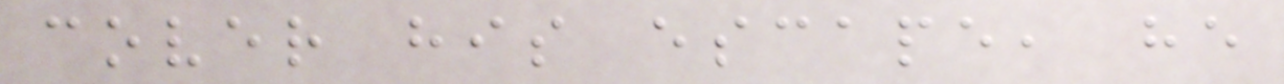cover his escape, he
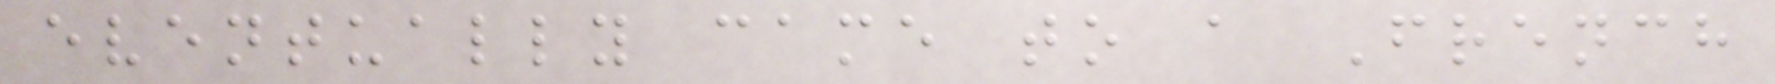eventually came to a French
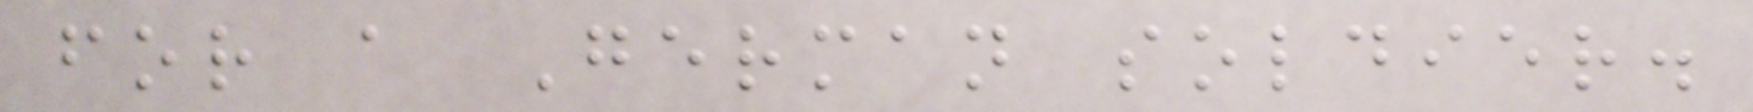for a German soldier.
